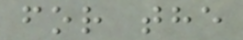for the
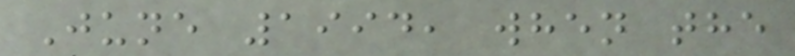June 1994, when the
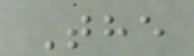The
